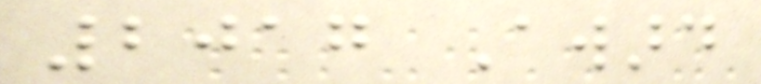2017 Award
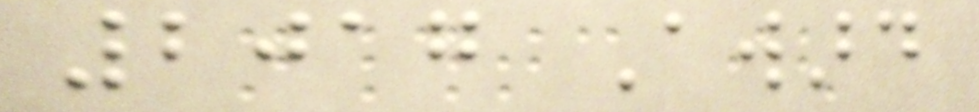2017 Award
